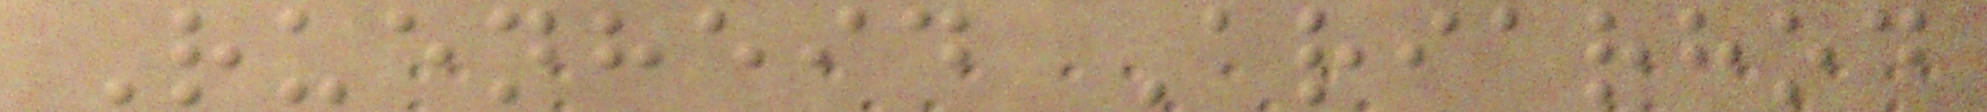Ruenheid Ariarhod
